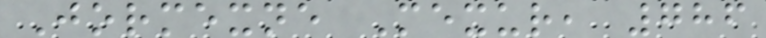Jormexne Mexur, 786
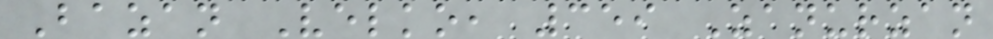Bazan Velko, 359 Zanurzan
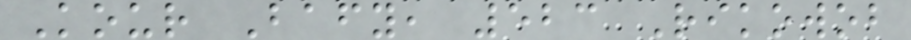Kour Bafy, 523 Rikowob
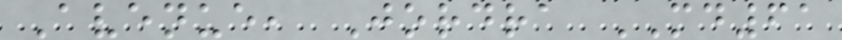Avenue, Jordra MD61
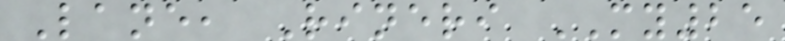Lane, Rineri MY25
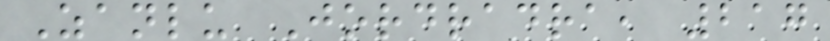Zanlu Jordradra, 217
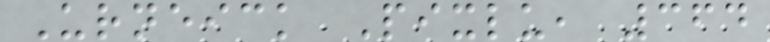Urneick Pixlu, 364
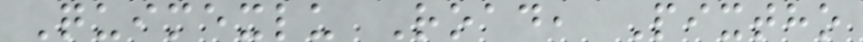Quimexlu Road, Pixtho
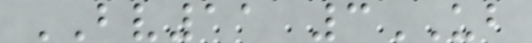BV11 3UB
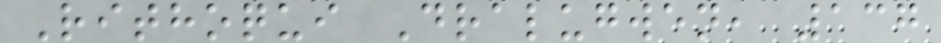Rithoqui Dralugwen, 137
